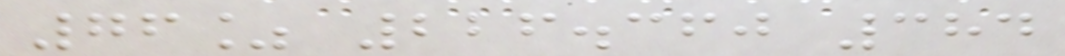76% 226.360 384
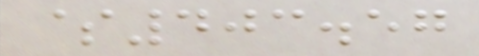$403.57
